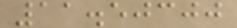11.50300
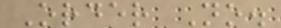Order No.
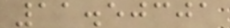11.50301
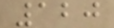120
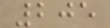205
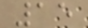15
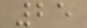25
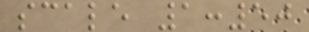scale 1:50
